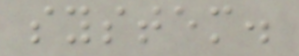system.
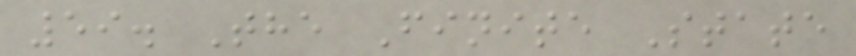59. The Finite State
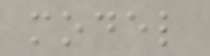model
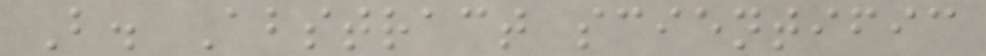B. Abstract scientific
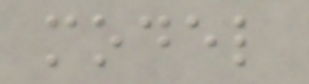model
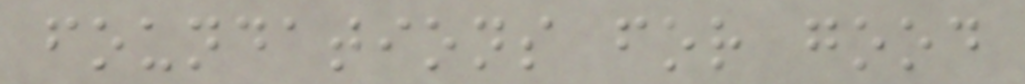foundations for good
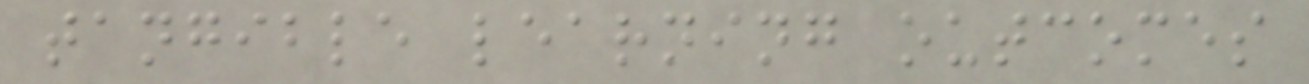tangible learning outcomes
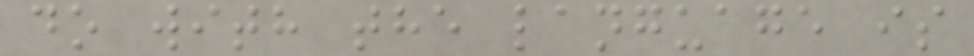do with the language is
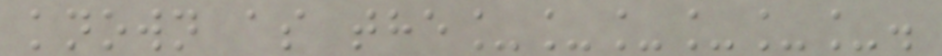known as the______.
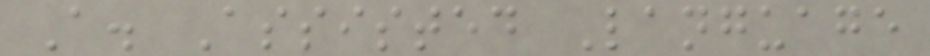A. Assisted Language
